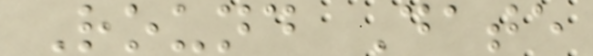Round Date
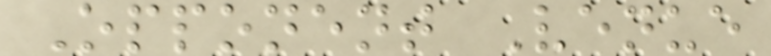Opponent Venue
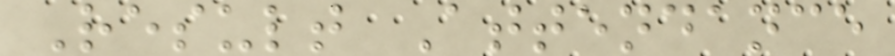Result Attendance
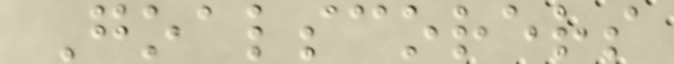Goalscorers
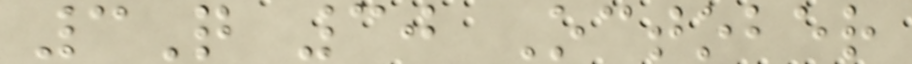3Q 30 October
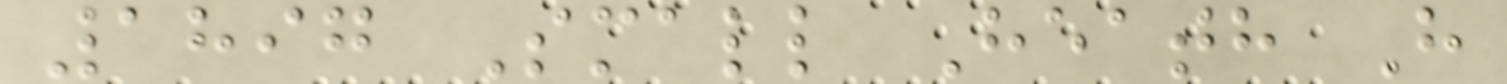1897 Small Heath H
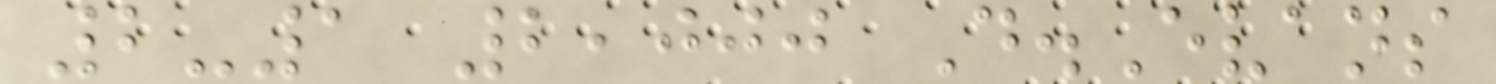2-1 2,000 D.Evans
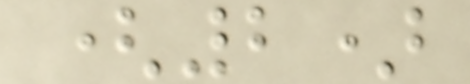(2)
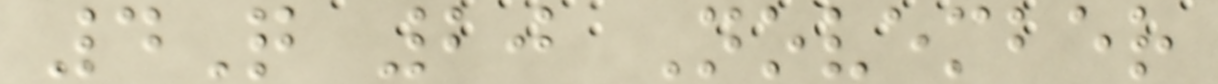4Q 20 November
